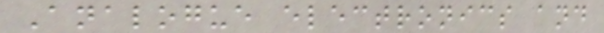Analogue electronics and
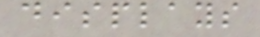displays
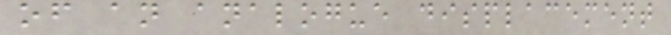of an analogue displacement
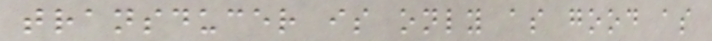transducer is only as good as
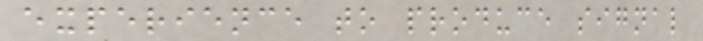experience to produce signal
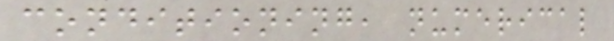conditioning, numerical
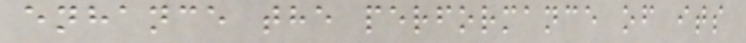enhance the performance of its
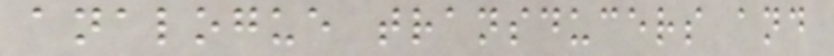analogue transducers and
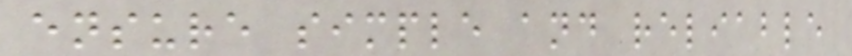ensure simple and reliable
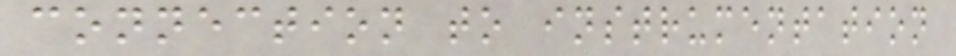connection to instrumentation
